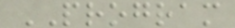PROGRAM
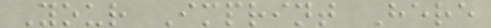Your Imprint Here
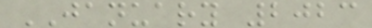JANUARY 2023
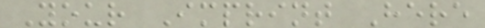Your Imprint Here
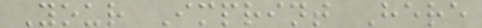Your Imprint Here
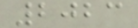2023
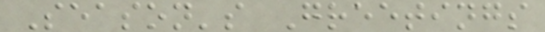Season's Greetings
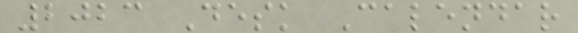2023 Desk Calendar
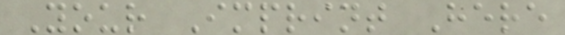Your Imprint Here
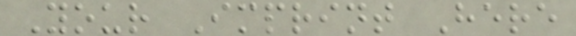Your Imprint Here
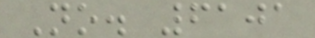No. 6101
